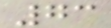73
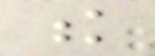k
